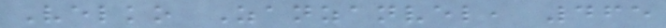Velko Zanzanvel, 465
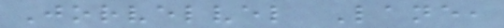Jorvelvel Lane,
